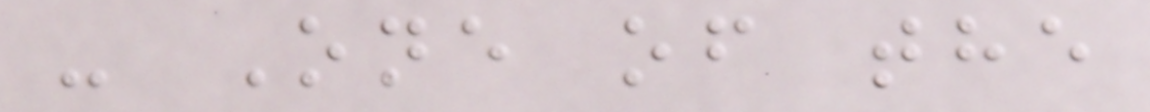- One of the
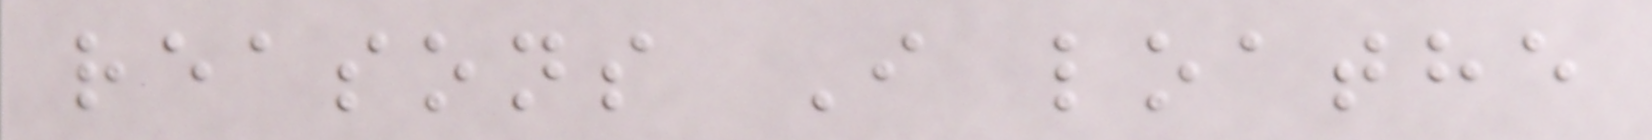reasons I loathe
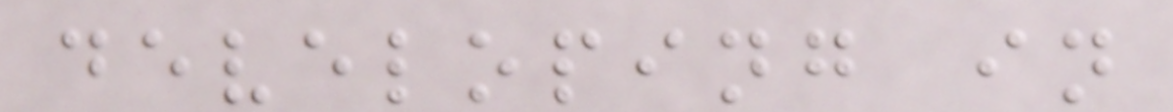developing in
